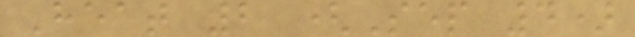Heat 2 (Sep 4)
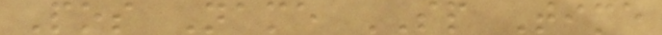Pos Name SP Time
